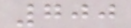700
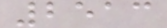2513
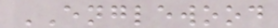ENGLEWOOD
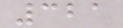321
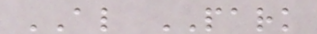AL PARK
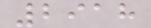2918
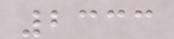2333
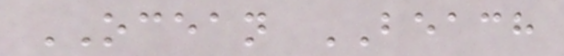OCEAN BEACH
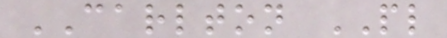CARLTON PL
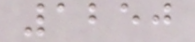1250
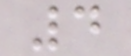4
